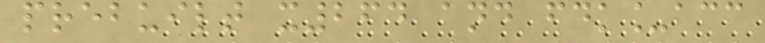prebuilt x264 and fdk_acc
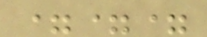===
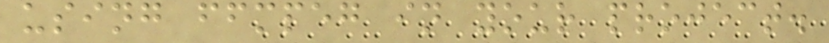using ffmpeg in your project.
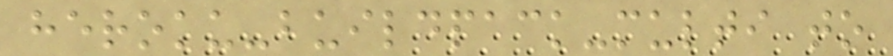heroku-buildpack-multi to
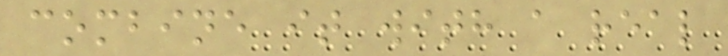combine it with a real
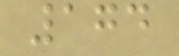174
